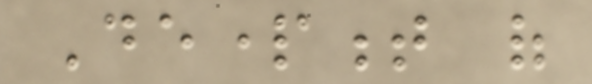Department of
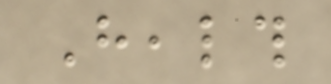Health
